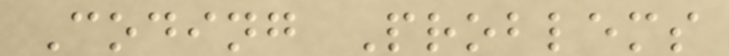Coding Problems
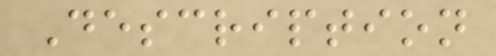Description
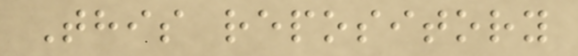This repository
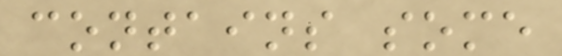contains some
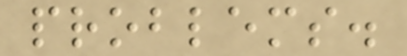problems.
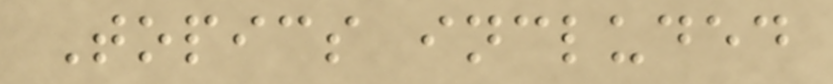Topics included
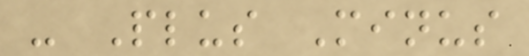- Plus Minus
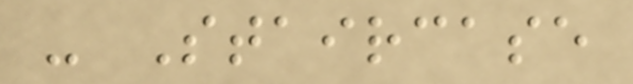- Staircase
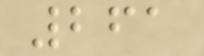261
